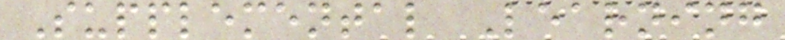Supplemental Learning
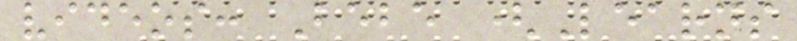videos: Bebe (Learns
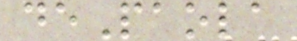dePaola
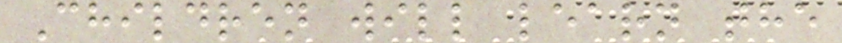Children will learn the
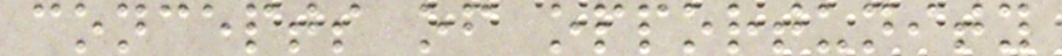concepts of opportunity
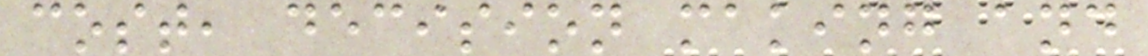cost, decision making and
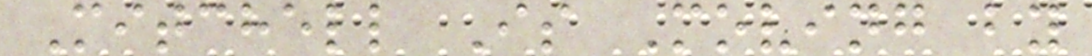Mitchell Is Moving by
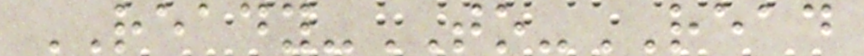READY-TO-READ
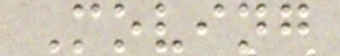Moving
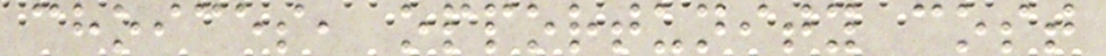choices, opportunity cost
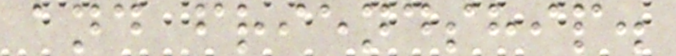and friendship.
